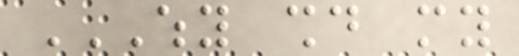WHY SHOULD MY
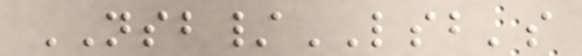NSB/LSB's
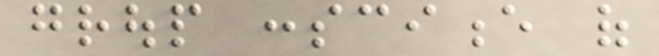group conscience of
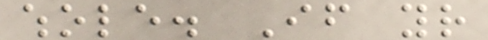whole. If your
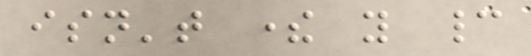isn't there you cannot
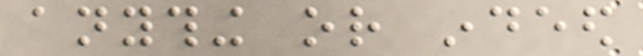anything or indeed
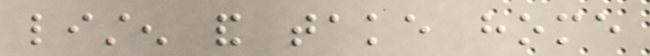listen and take home
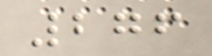276
